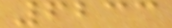6233
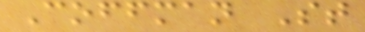Coffman St
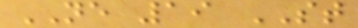NE 19 ST
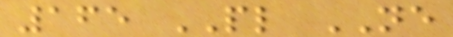165 PL NE
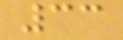33
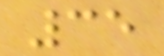35
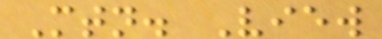Mtn. View
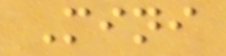Mini
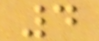4
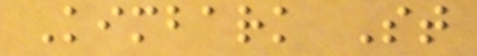Kimbark St
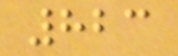823
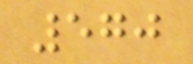570
